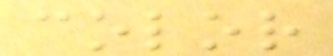color
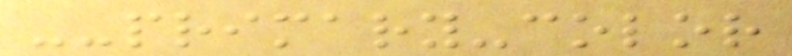--primary-color
